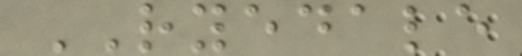RYEDALE
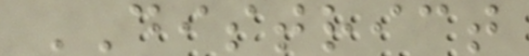DISTRICT
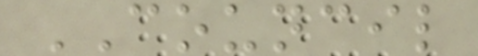COUNCIL
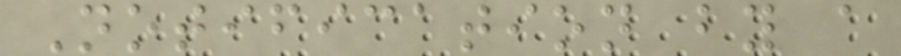Notification by a
